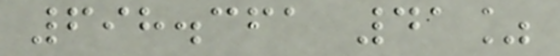698.361 41%
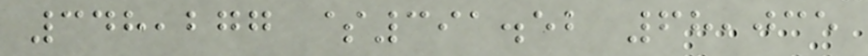348,277 $391.52 68,035
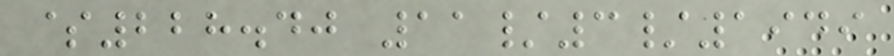$228.40 11/3/1949
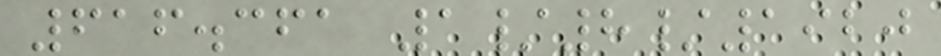616.361 1/8/1920
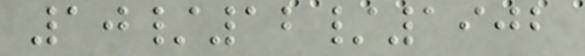10/12/1902
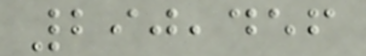290,456
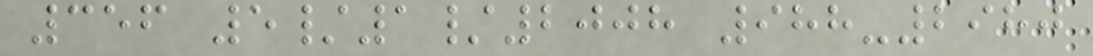356 5/1/2008 988-2980
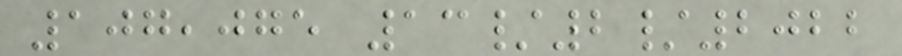107,075 13/2/2022
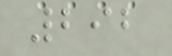292
